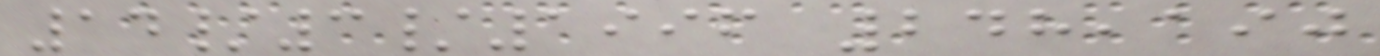14/3/1996 248,190
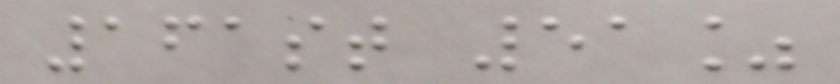161st 51%
